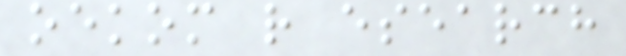oekom r esearch
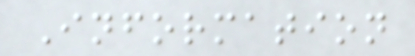Information
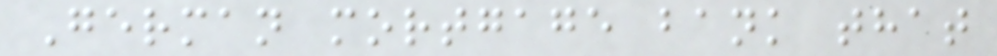German mortgage bank that
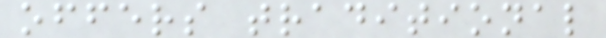offers traditional
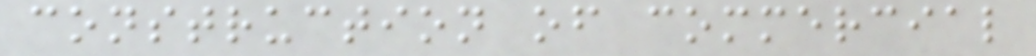construction of commercial
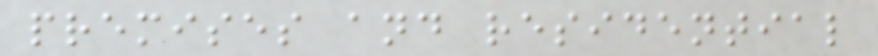premises and residential
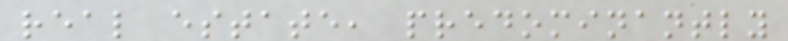real estate, predominantly
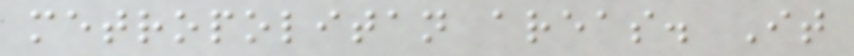metropolitan areas. It
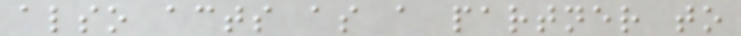also acts as a partner to
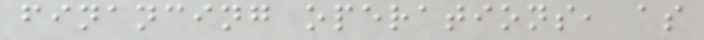financing operations, as
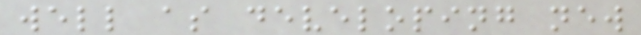well as developing new
